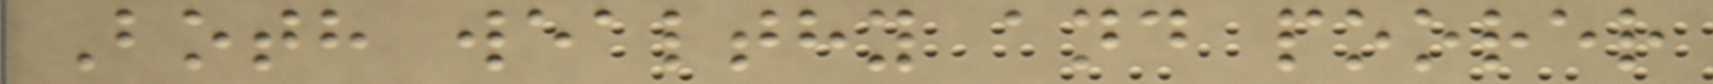Both wealthy and poorer
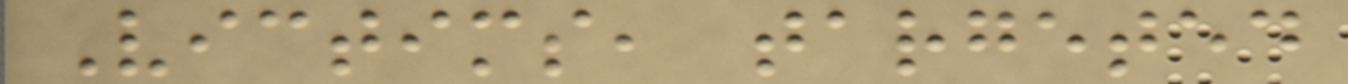Victims, targeted
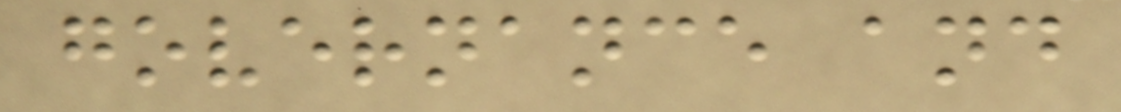governance and
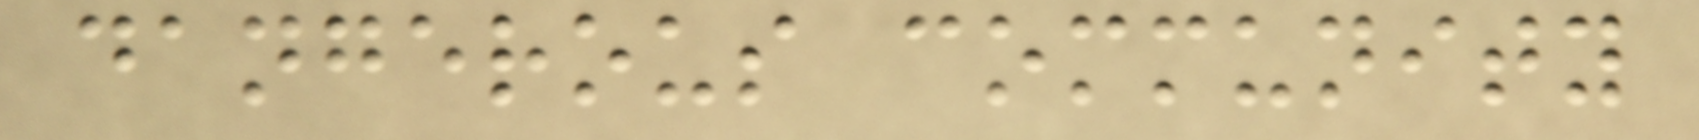dangerous community
